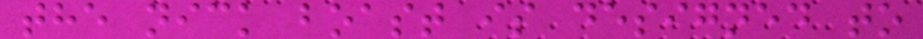the nick boast is designed to
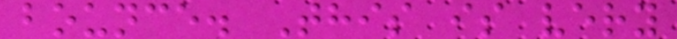bounce. This is very
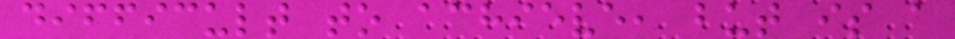difficult to achieve, but is a
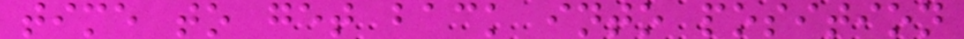time to get back into position
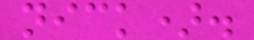nick).
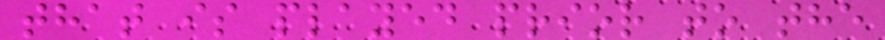that is played prior to the
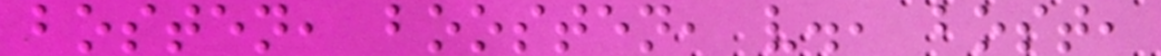bosten, boosten, v., bost,
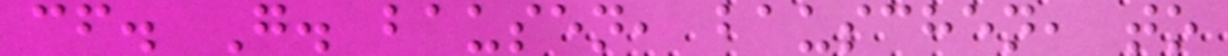cf. G. bausen, bauschen, to
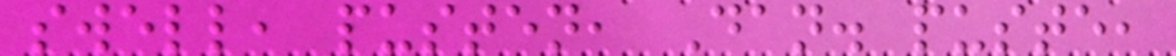swell, pusten, Dan. puste,
